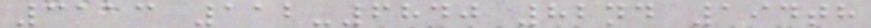3113 112-6840 82nd 194th
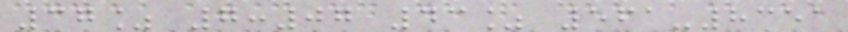37% 7:07 43% 561-8351
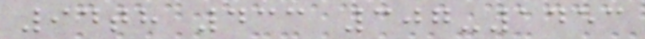94th 433 307-1453
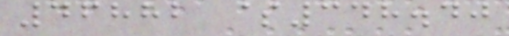46882 $348.40
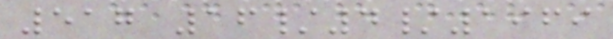517 16/4/1969
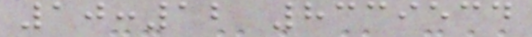10:12 8339534
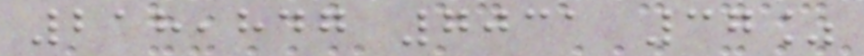218,847 7031 37%
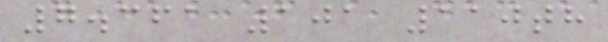7.361 101 110th
